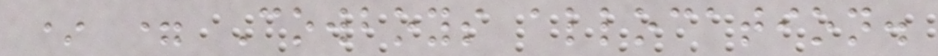* = Cowboys allocation.
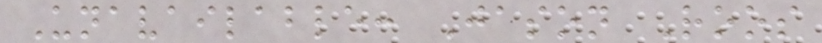Unavailable: Jason Roos
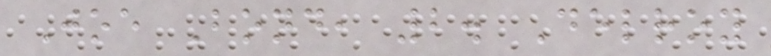Joe Bond, 2. Delroy
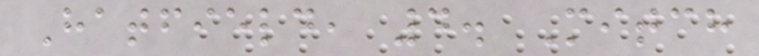Hatfield, 4. Mitch
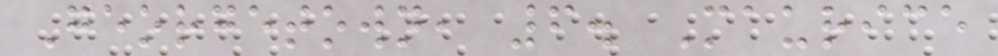Georgetown, 6. Maurice
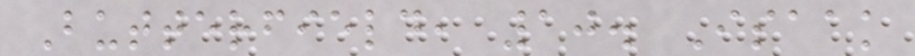Butterfield, 10. Isaak
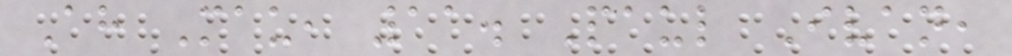Ah Mau, 11. Paul Ivan,
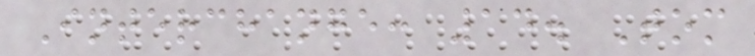Interchange: 14. Tom
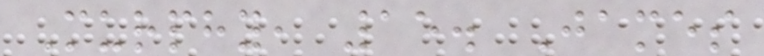Murphy, 15. James
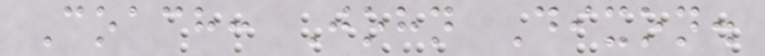Coach: John Dixon.
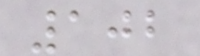102
